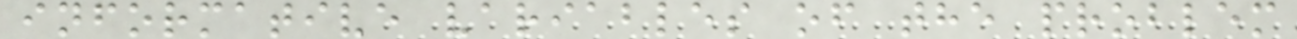informative variables of the problem
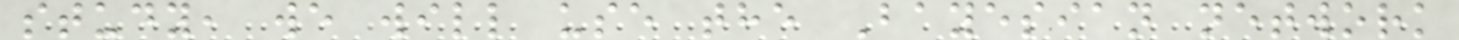study, we will use the Bayesian network
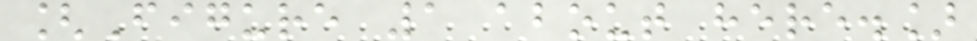[Figure 1 about here.]
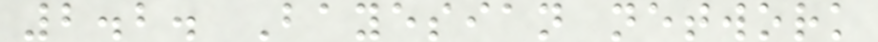2.2. Bayesian network
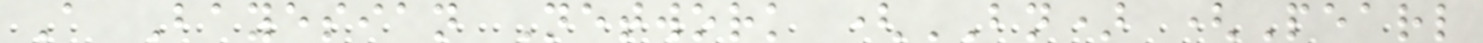A Bayesian Network (BN) (Pearl
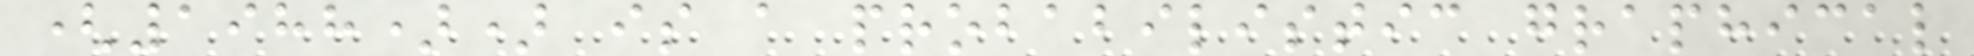(1988)) is a probabilistic graphical
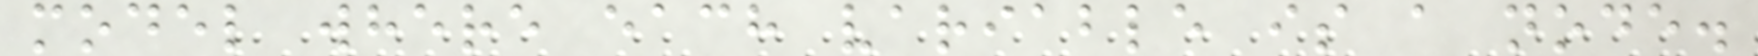model where each variable is a node.
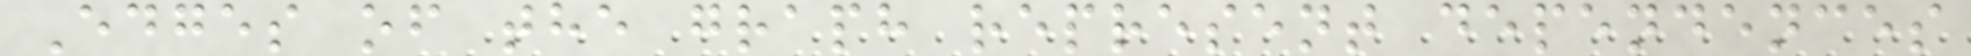Edges of the graph represent dependences
